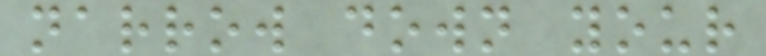narrow down your
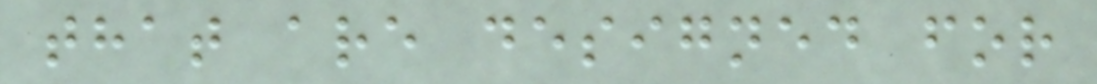that are designed for
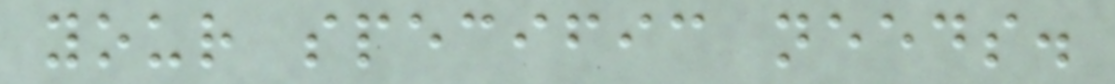your specific needs.
